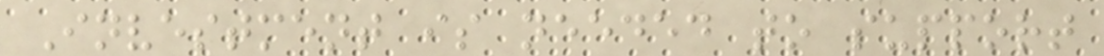Investment is needed to support
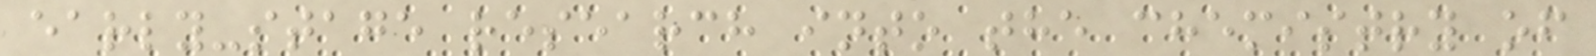early-stage research into the chemistry of
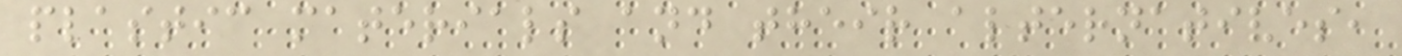plastic materials and their alternatives,
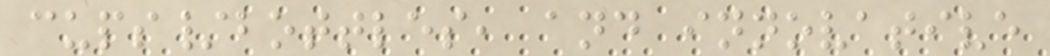cups/bottles, and innovative
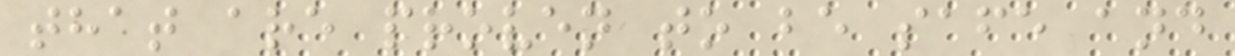that are proven to be safe and
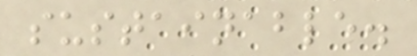sustainable.
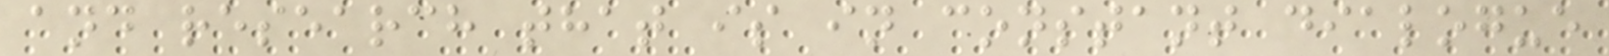and research that is in constant dialogue
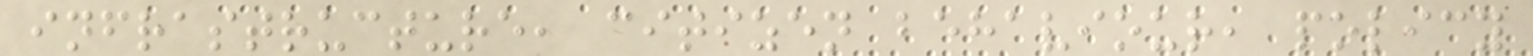infrastructure, citizen behaviour, policy
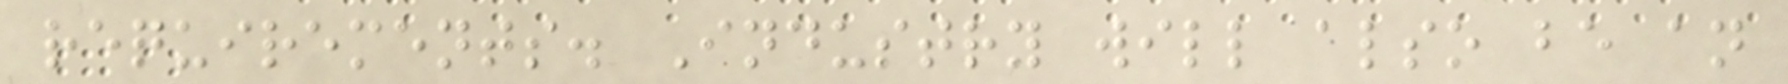requirements. Industry will also be an
